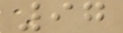97
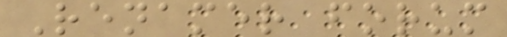Renamer forum
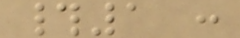#1 :
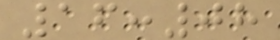16:08
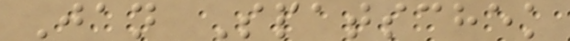Jan Spatschek
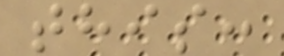this:
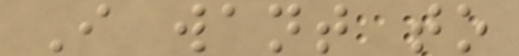I want to
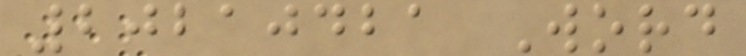20210421 Word
